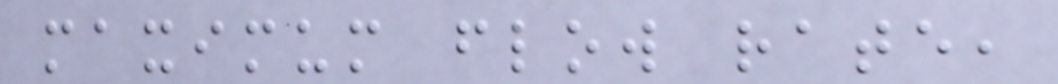maximum flow rate,
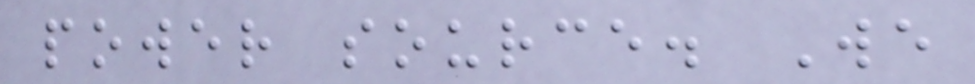power source. We
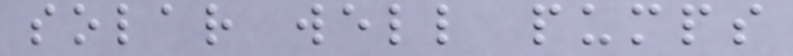solar well pumps
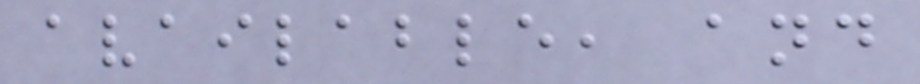available, and
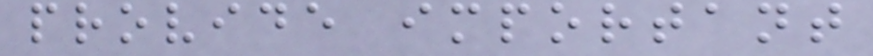provide important
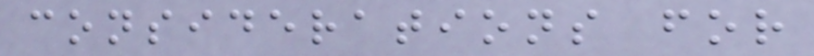considerations for
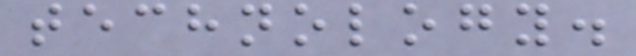technology.
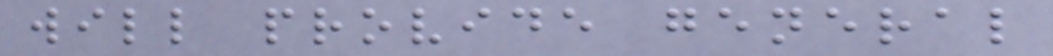will provide general
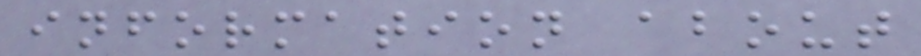information about
